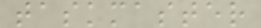taskmaster
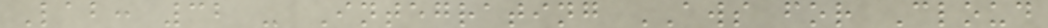Lab: 32 - Integrating AWS for Cloud
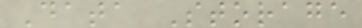Data Storage
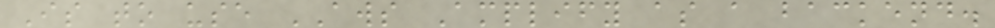Is to use AWS Amplify as a backend.
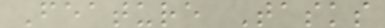Feature Tasks
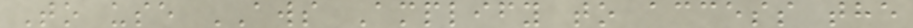To use AWS Amplify to access the
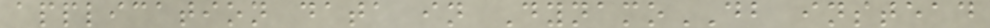application data in DynamoDB instead
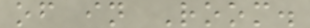of in Room.
